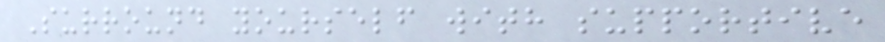Surround yourself with supportive
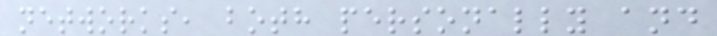networks, both personally and
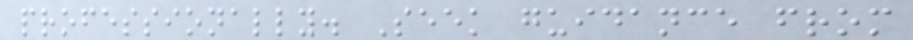professionally. Seek guidance from
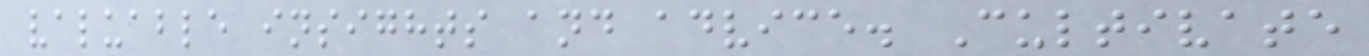valuable insights and advice. Cultivate
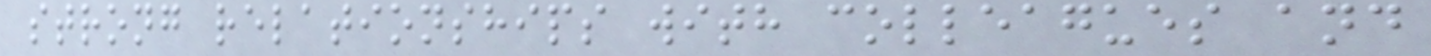strong relationships with colleagues and
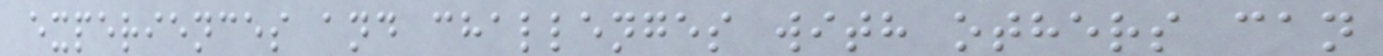experiences and challenges with others can
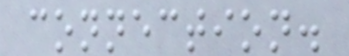connection.
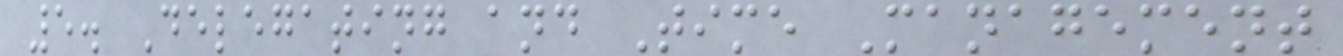5. Delegating and Time Management
